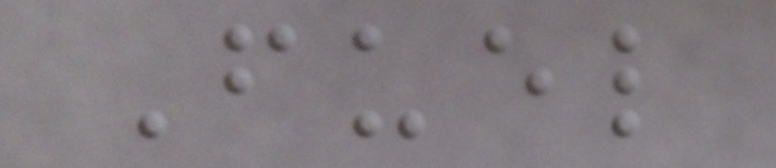Fuel
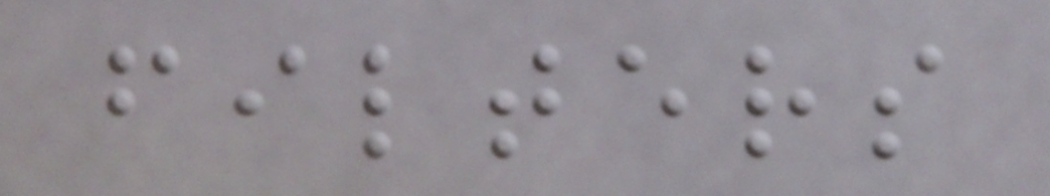filters
